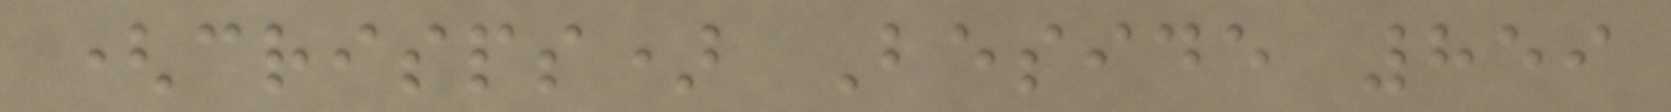(crisps) Beside 859
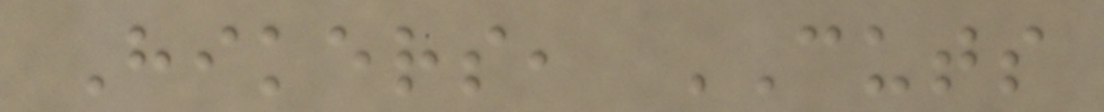Hikers, CUTS
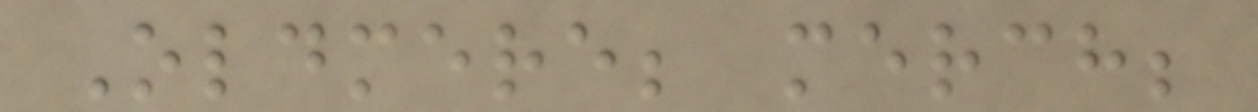Oldmere; merch;
